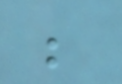be
